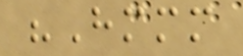"Hmmm
